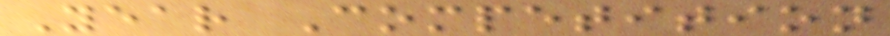Year Competition
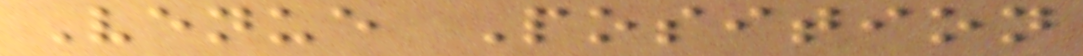Venue Position
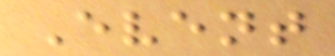Event
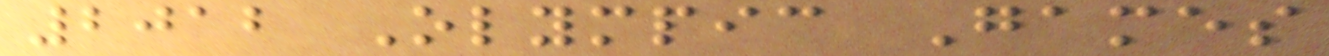2012 Olympic Games
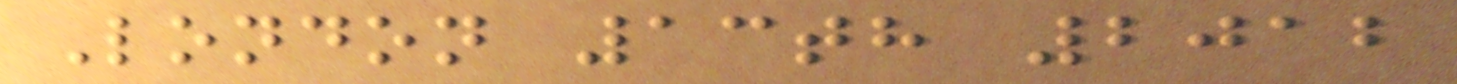London 13th 2012
